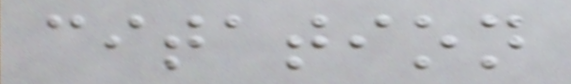citation
